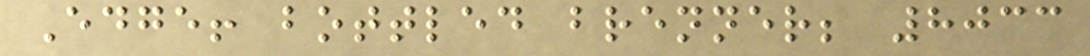Edge! bottled brenner; 8033
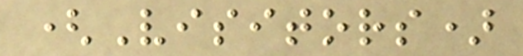(Visitors)
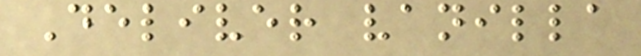Deliver vanilla
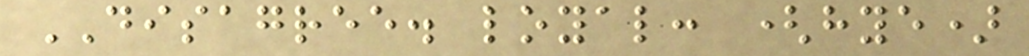DISAGREE. loyal: (hye)
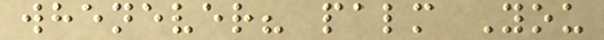whenever? palm You
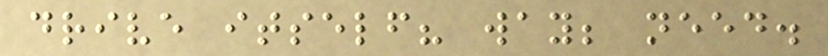drive itself? way; need.
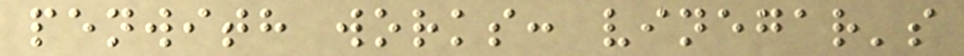penwith works: vinegar's
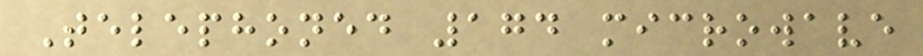Telephoned 174 microwave
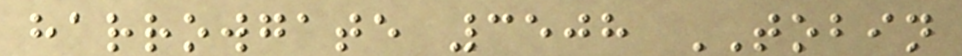harrowgate 3508 TOBIN
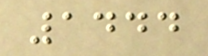1444
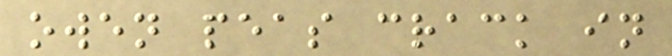owen peas crack in
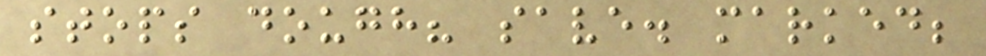stops dough? save. marked;
